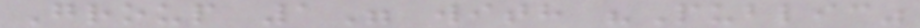Group 1" with "Public"
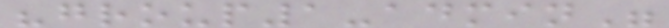"group1-admin"
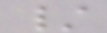/
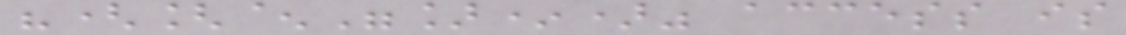"([^"]*)" access is
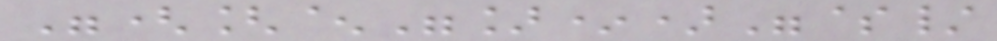"([^"]*)"$/
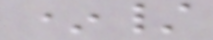*/
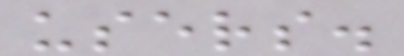users.
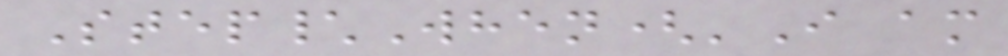Step\When('I am
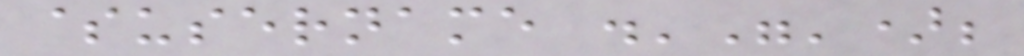$username .'"');
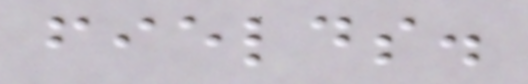fields.
